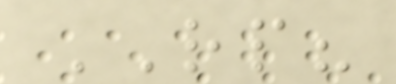RP?
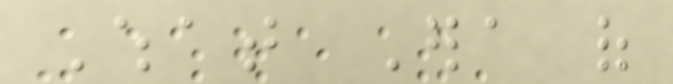What Era of
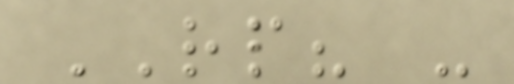RP? -
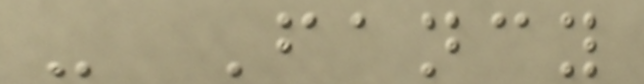- Fancy
